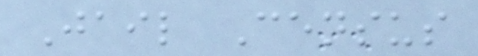Jail Census
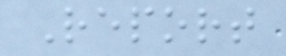Report
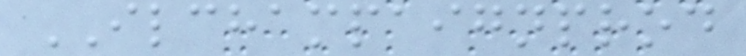ILCHAMPAIGNPROD
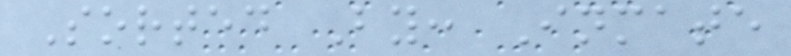Sorted By: Inmate
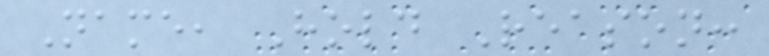Name, Hold Reason:
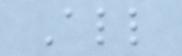All
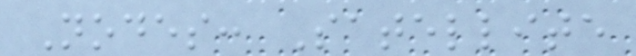Nodes: Satellite
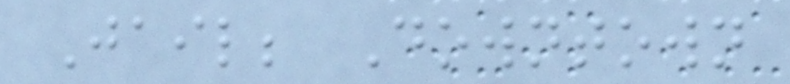Jail; Downtown
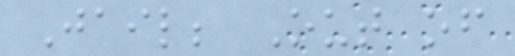Jail; Out of
